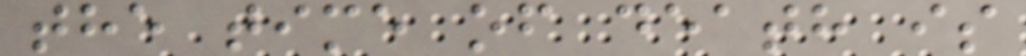the time of death is
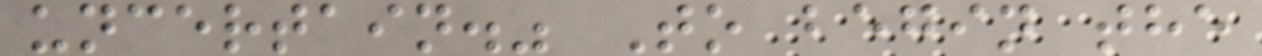uncertain." To begin the
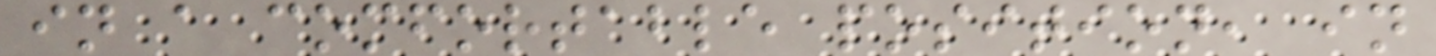in a comfortable position, in
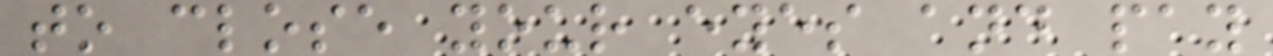to close your eyes and pay
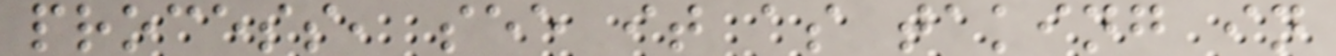process, see it as taking in
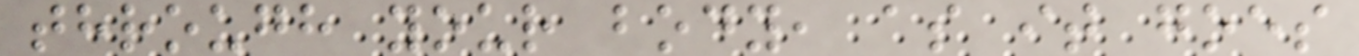through your body, as it goes
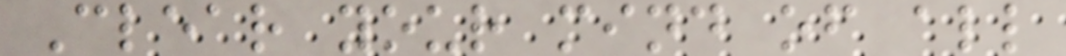Clear your mind of all
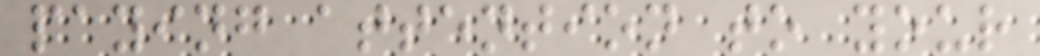paying attention to your
